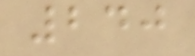240
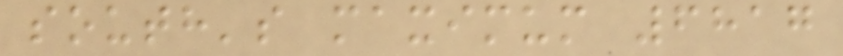south's maximum 6817
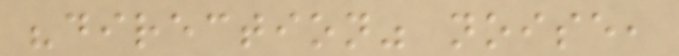"direction" noise,
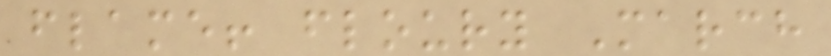flame! floury March
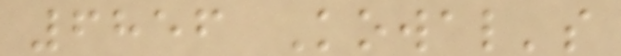6856 Kowal's
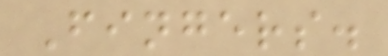Fingers.
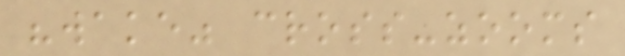"wake" cross-zooms
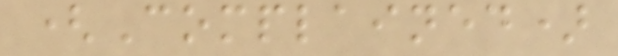(Complained)
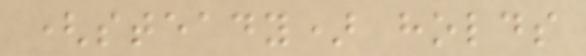(steady) holds
